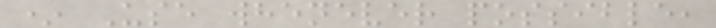* Use whenever possible,
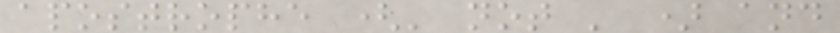apostrophe (' not ' ) and
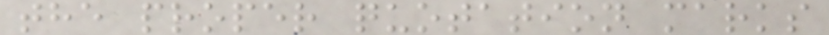the proper quotation marks
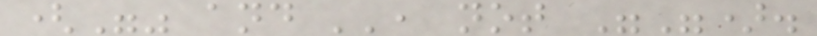("" and '', not "").
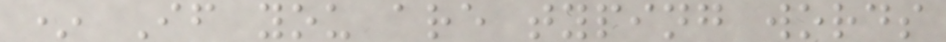* If you are typing words
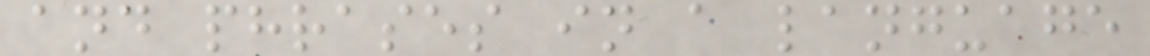and phrases in a language
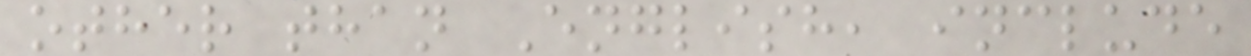other than English, include
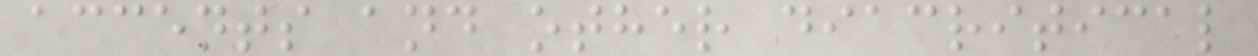accents and other diacritical
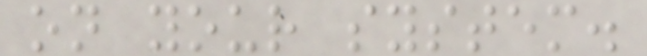on your system.
